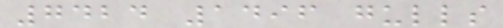7424 1496 gulls
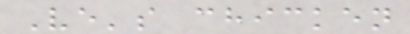Ve's chicken
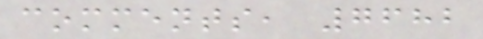comments, 7682
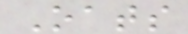Oats
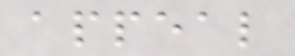appeal
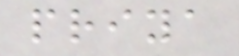priya
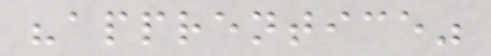"apprentice"
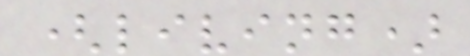(living)
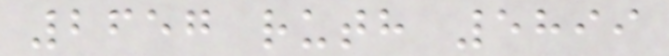2657 ruth 5899
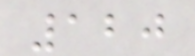120
